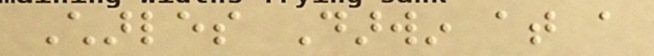Charles Darwin at a
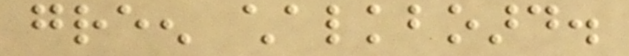green chalkboard.
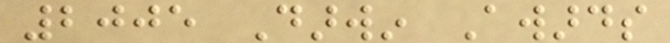2005 Darwin Awards
